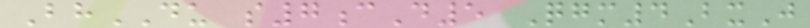BhDU s7cD5 Qgm4BxJ
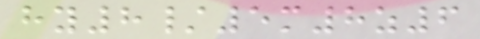hy8/5m8z6
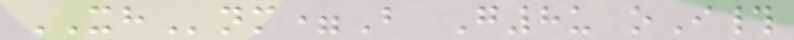XHnm=B G8u oI#
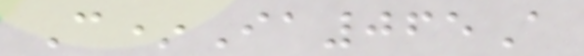C*Ia065A
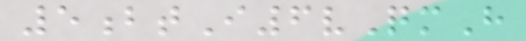5btI6vQmH
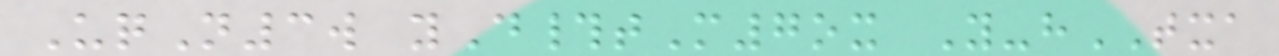UqN3w yD#tM7ox Y-hTXA
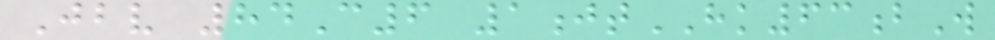Jbv 84C6 1jtHK63bW
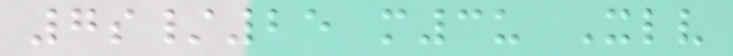7s/25 m3u Xlv
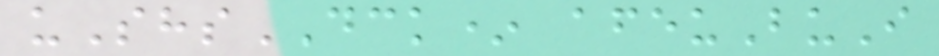uShsDCK* afeuBuI
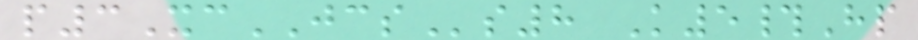p3XcJCSs8 K5#Hp
